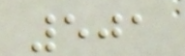501
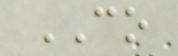CO
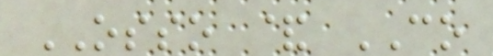OSSO & CO
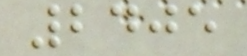2405
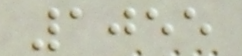1055
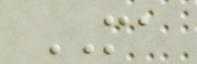MA
